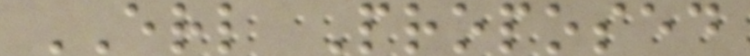ERL Proposed
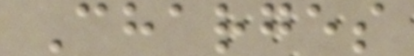Charges
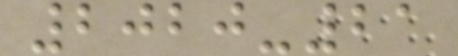2020-21
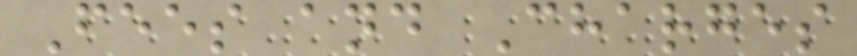Fees and Charges
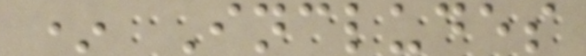* Includes
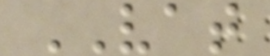VAT
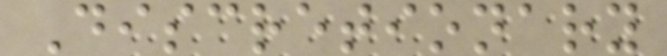Discretionary
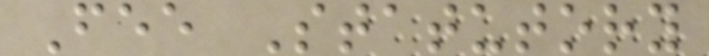Fee Statutory
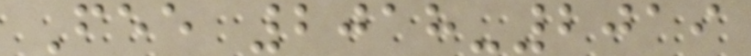Fee 2018-2019
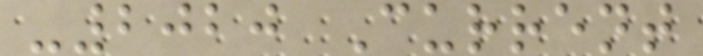-2020 Current
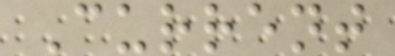Current
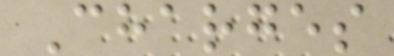Charges
